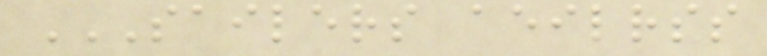SAILERS AEILRSS
